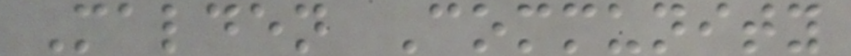Malden Community
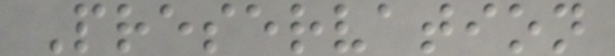Preservation
